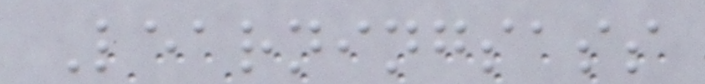Learningsass
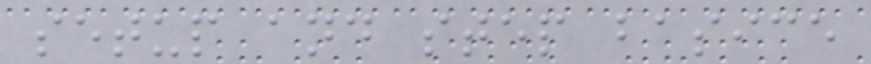setup and step basice
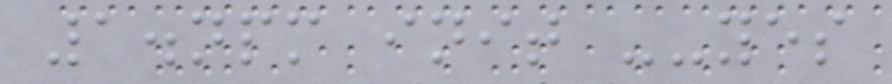1.npm init --yes
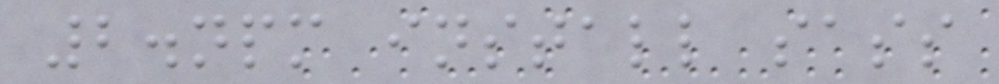2.npm install sass
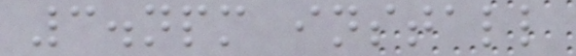3.npm install
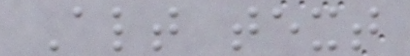Alt text
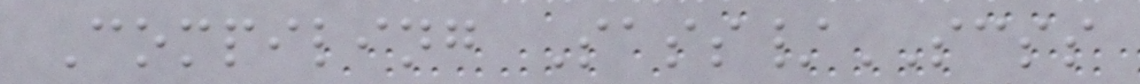Compiling Sass/SCSS
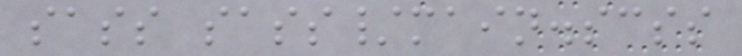sass sass/main.scss
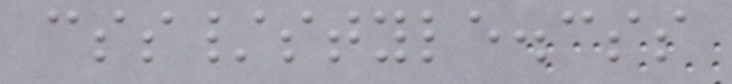css/style.css
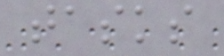tasks
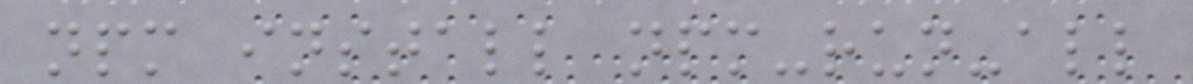npm install npm-run-all
